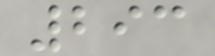293
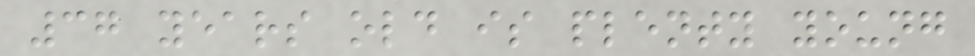37 years old is plenty young
